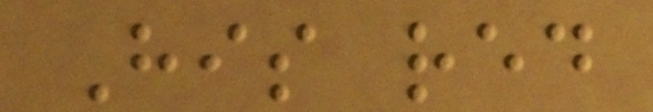His red
